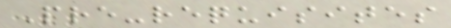Pre-requisites
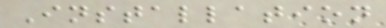Installation
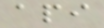api
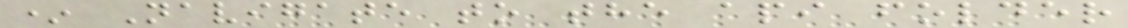* Navigate to the api folder
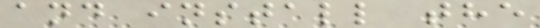and install the
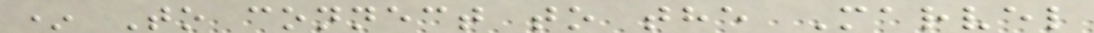* To connect to the Marvel
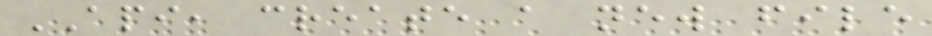API, create a new file
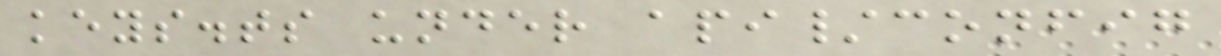keys.ts under api/config
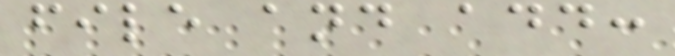file and add:
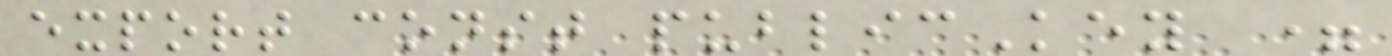export const publicKey =
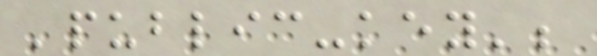'public-key';
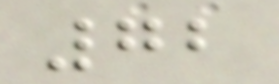72
